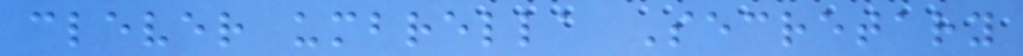clever umbrella Secretary
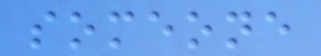someone
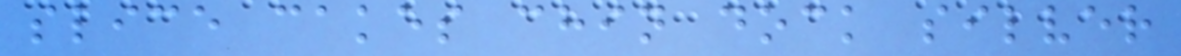slice cakes chin dock silver
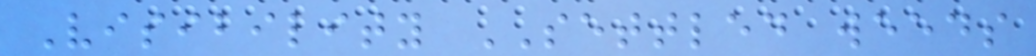Visibility SETTLED weeds
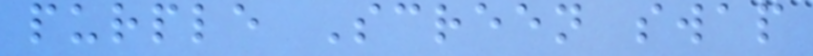purple Screen swap
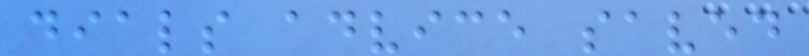dials advice saved
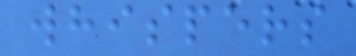whispers
